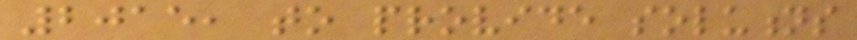2015, to provide solutions
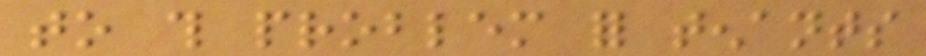to this problem for tenants
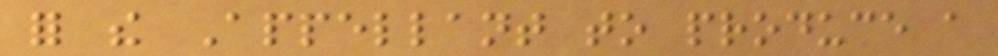for the Appellant to produce a
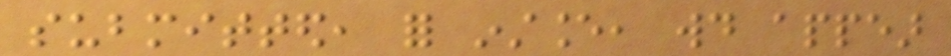submitted, for instance, would appear
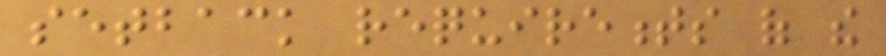setback requirements of the
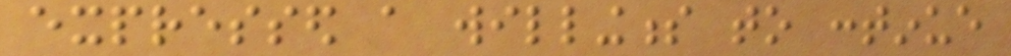expressed a willingness to continue
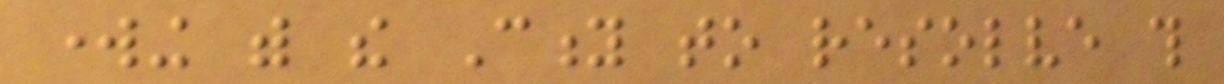working with the City to resolve this
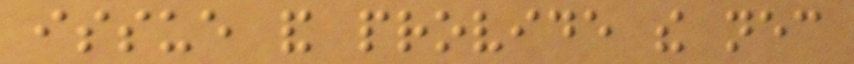issue and provide the necessary
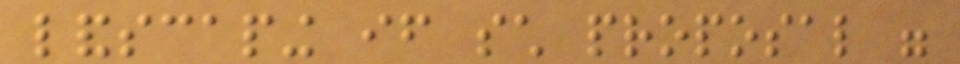landscaping if such proposal were
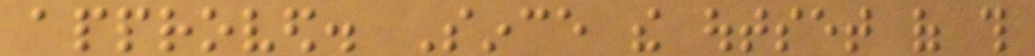approved. Since the outset of this
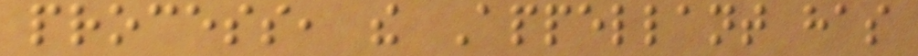process, the Appellant has
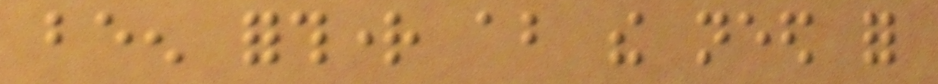been forthright about the need for
